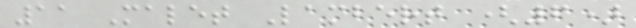11 Malet Lambert (6)
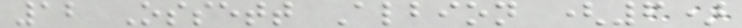12 Ossett Albion (6)
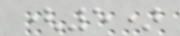(5)
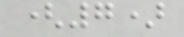(7)
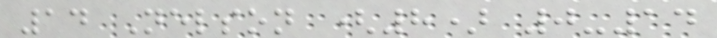14 Nelson (8) 0-14
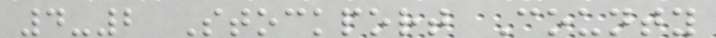4-2 Stockport County
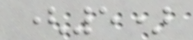(5)
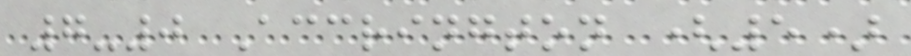7-0 Accrington (5)
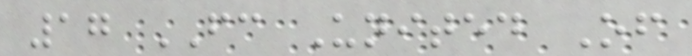17 FC United Of
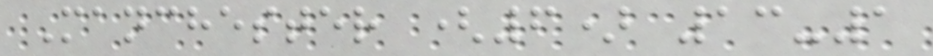Manchester (6) 13-1
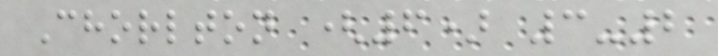Chorlton (6) 3-2
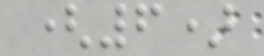(6)
